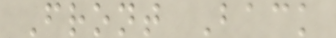Front Back
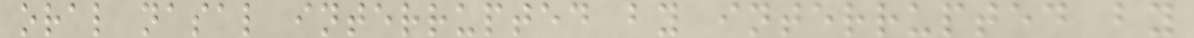oral nasal interrupted by interrupted by
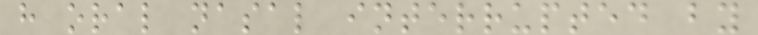h oral nasal interrupted by
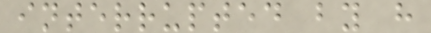interrupted by h
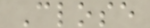Close
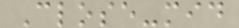Close-mid
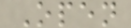Open
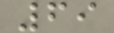69
